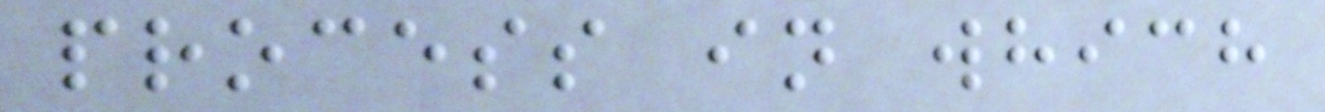process in which
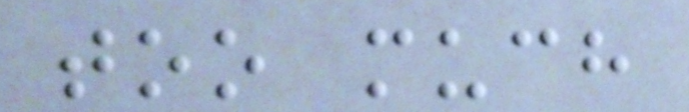too much
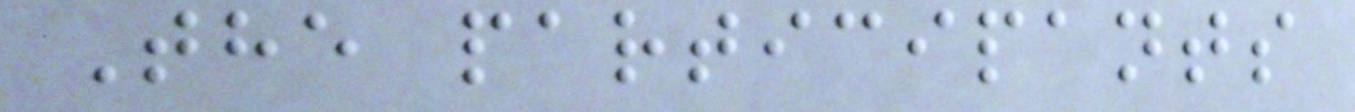The participants
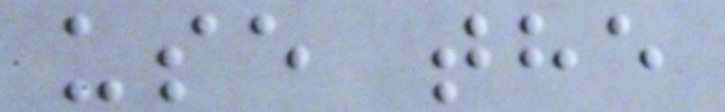use the
